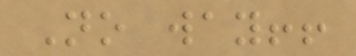No way!!
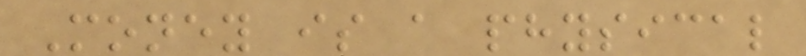Money is a physical
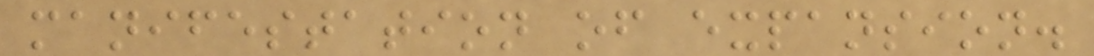manifestation of expansion.
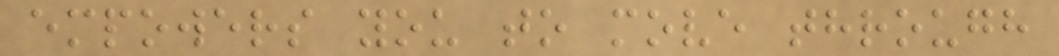empowers you to move through
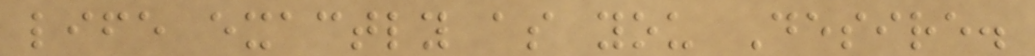life exactly as you Desire.
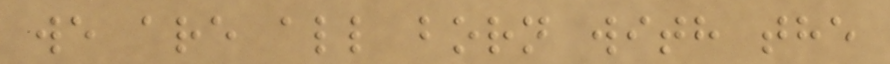we are all born with the
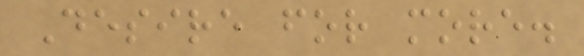Desire for more.
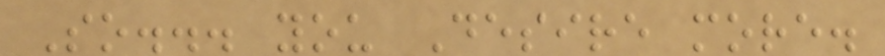So... you Desire more.
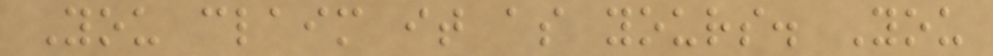You claim it as yours. You
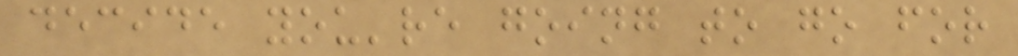decide you're going to go for
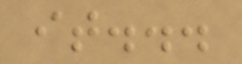it...
